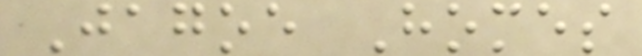Jagoe Homes
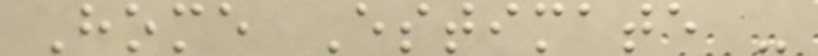Home Estimate -
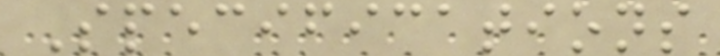Specifications
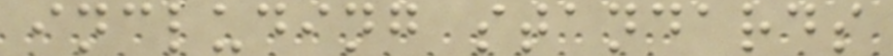including standards
